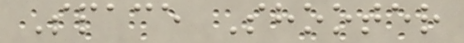Space Shooter
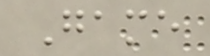Game
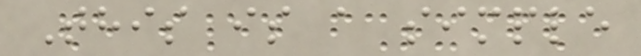This is a simple
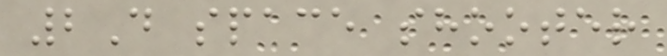2D space shooter
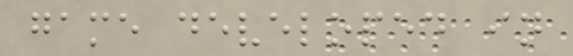game developed in
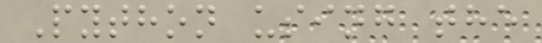Python using the
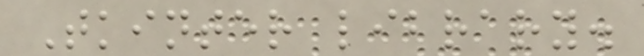Tkinter library.
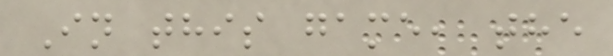In this game, the
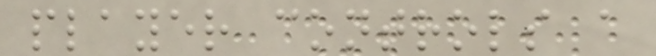player controls a
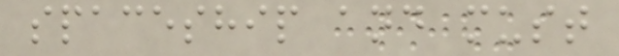spaceship and must
